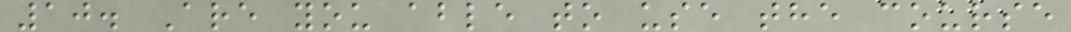10. Are you able to use the course
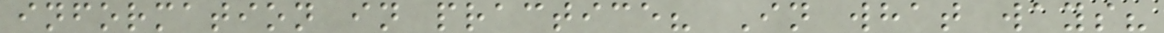information in practice? In what ways?
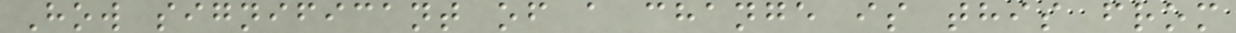How significant of a change is this from
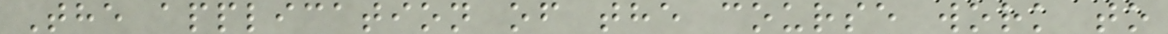The application of the course work to
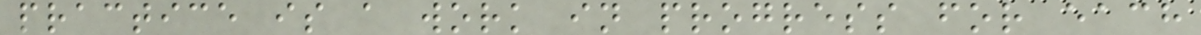practice is a work in progress for each
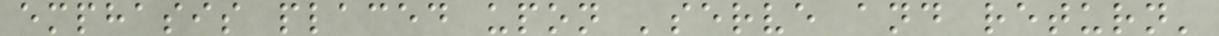emphasis placed upon 'serve and return'
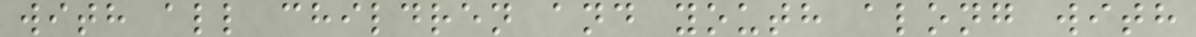with all children and youth along with
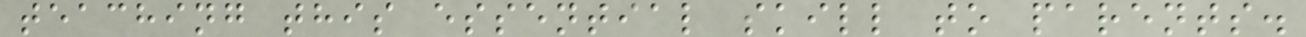teaching this essential skill to parents.
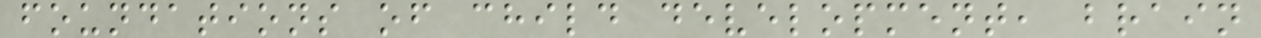foundations of child development, brain
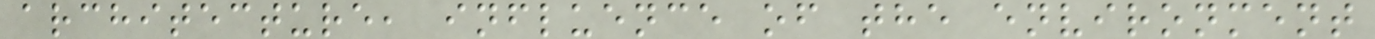architecture, influence of the environment
